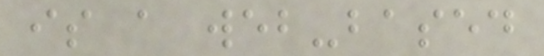is a web-based
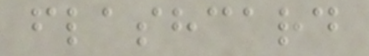flashcard
